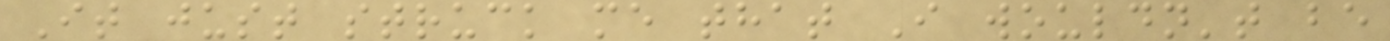It just struck me that I wouldn't be
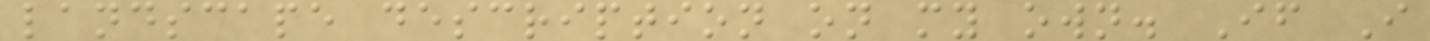landscape description on my own. If I
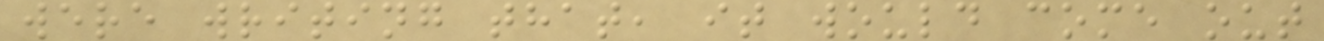were writing that, it would come out
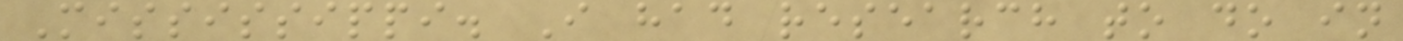Mississippi. I had research to do in
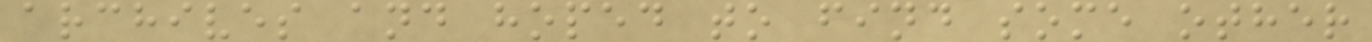archives and hoped to find some other
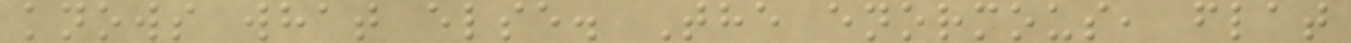knows what else. The enormous, flat
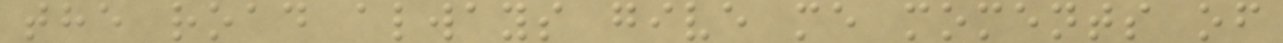the road always give me moments of
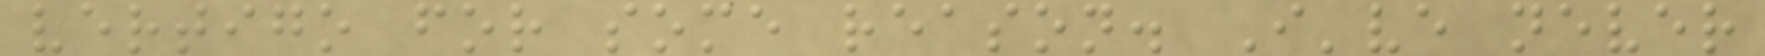vertigo for some reason. I've never
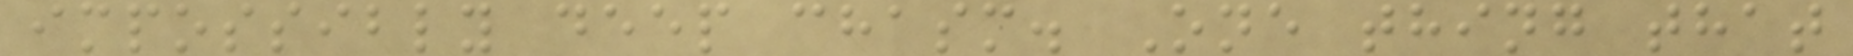impossibly deep chasm. One thing that
